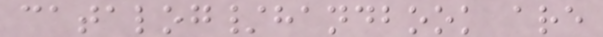catalog/handbook are
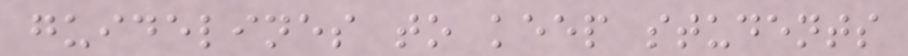guidelines to keep students
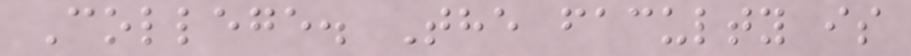College. The faculty is
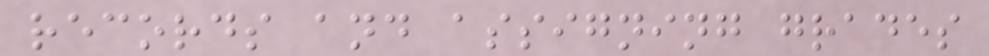records and assigning grades
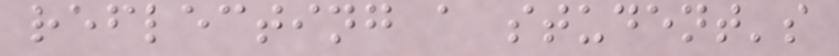reflecting a student's
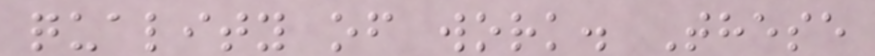quality of work. These
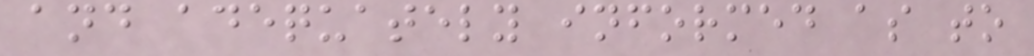and adequately informed as to
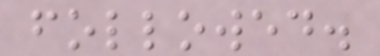followed.
